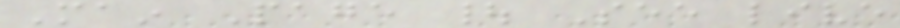Main Page | See live
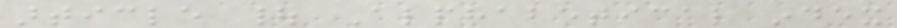article | Alphabetical index
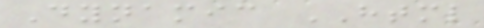Dynamic HTML
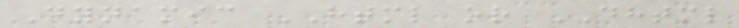Dynamic HTML or DHTML
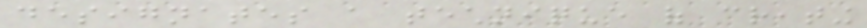designates a technique of creating
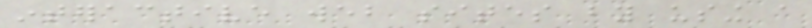interactive web sites by using a
